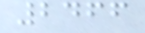2466
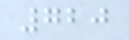720
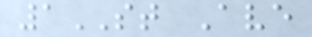1ST Ave
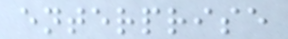enterprise
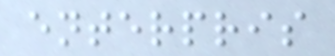enterpris
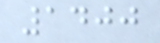1400
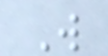W
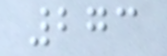273
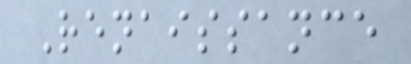Renaissance
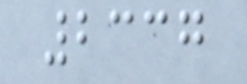2337
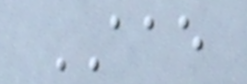AAE
